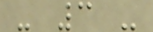- 3 -
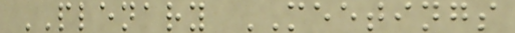PLENARY MEETINGS
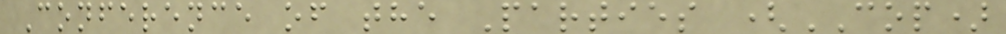Conference of the Parties (COP)
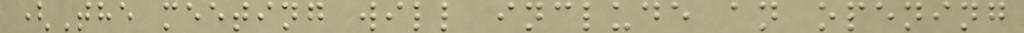(The meeting will include an opening
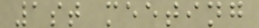1st meeting
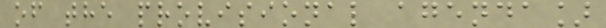of the provisional agenda]
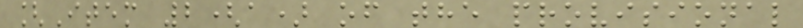[Item 2(a) of the provisional
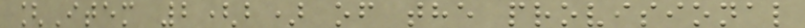[Item 2(b) of the provisional
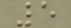5
